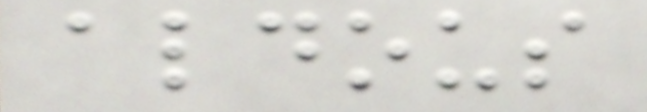aldous
